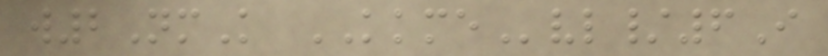w2NmK KKMEvl/6I
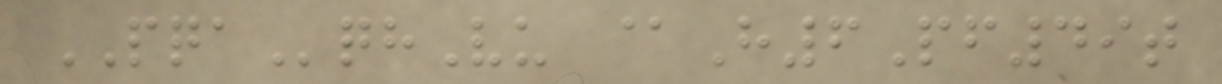PQAqhVu @H6Pf49t
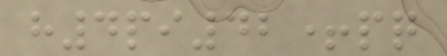h4pi42+pq
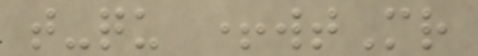t-qu +wtMr
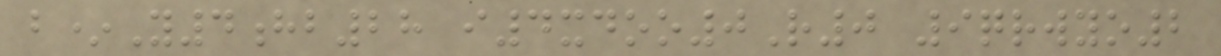b*Y4hb28 i4xdoo0R0 9qrwyo2
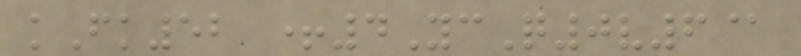kFk52 +4YcQ0v6@
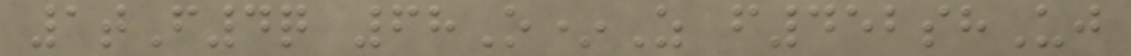1tF4q 68O*Z f452shUj
